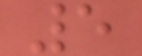5
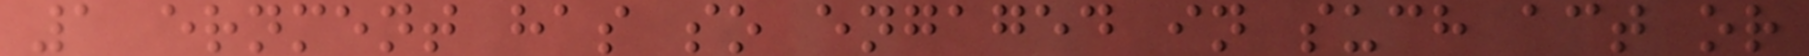1 ernment has so engaged in such act or
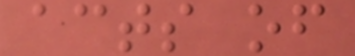acts of
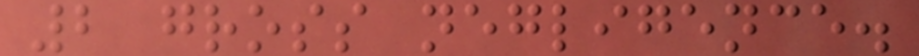2 gross negligence.
